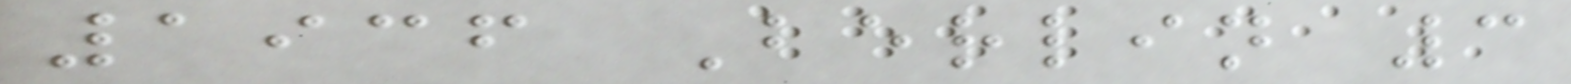1936 Berlin 3
